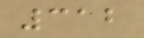312
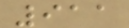911
